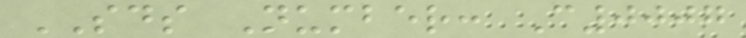SDS Number: C0007
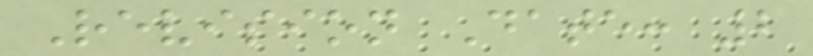Revision Date: 2
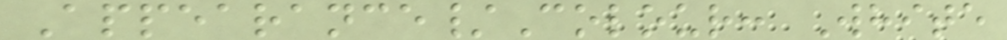Appearance/Colour: White
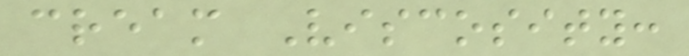cream Viscosity:
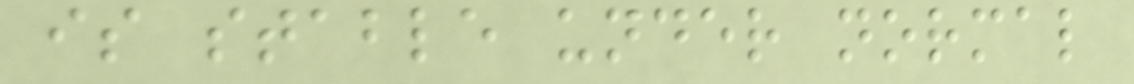is stable under normal
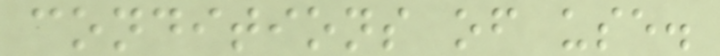conditions of use.
